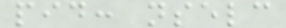pid: nselc
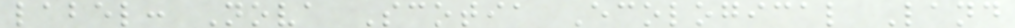label: Nova Scotia Ecological Land
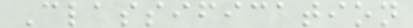Classification
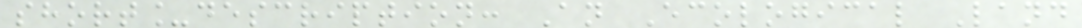short_description: An Ecological Land
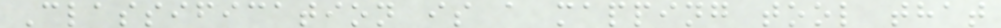Classification is a mapping tool that
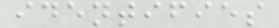identifies
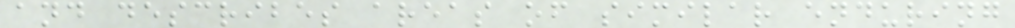and describes areas of similar enduring
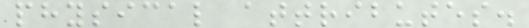physical attributes.
